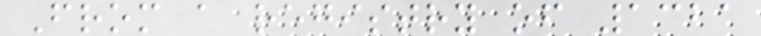From a registry of 1321
